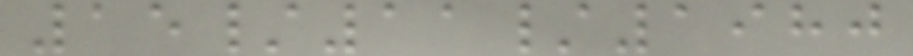15/11/1980
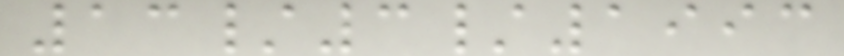13/3/1993
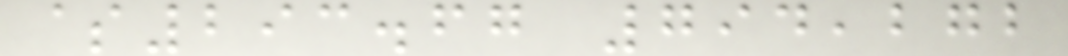$293.67 794,272
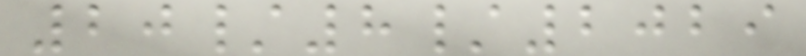20/8/2029
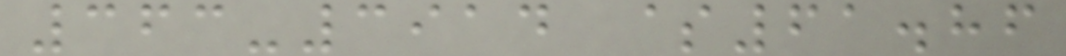363-3914 $61.86
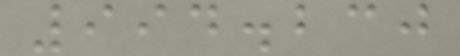994.230
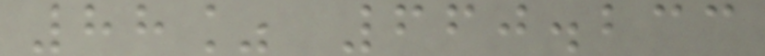88% 660.233
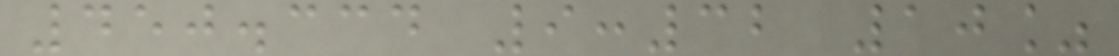450.334 9:32 10%
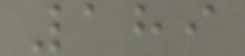189
